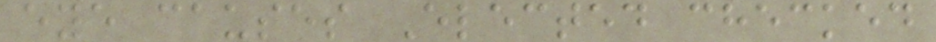eye causes Elected checked
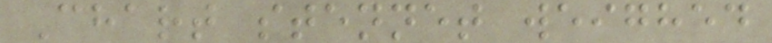Chart stennet weighed
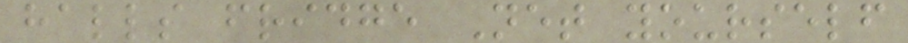halls fridge Net yourself
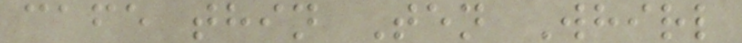cafe thin Ten Whirl
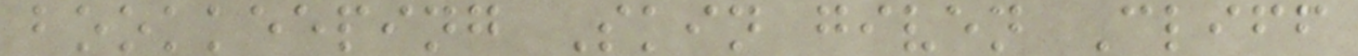bookkeeping Skin given Cliff
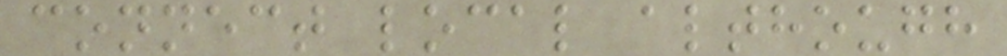connect local although
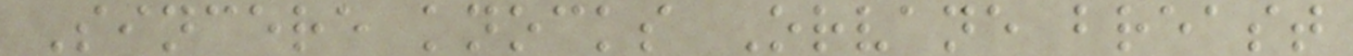Sincere knocks Orvane breast
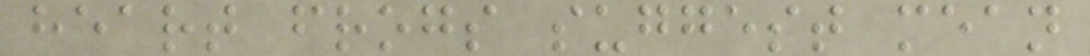heart frogs suggest mean
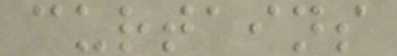curtains
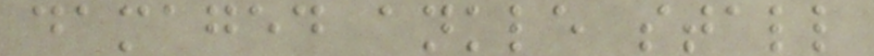damaged ankle stall
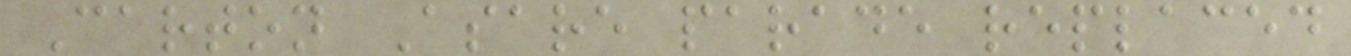Carton Asare parade replaced
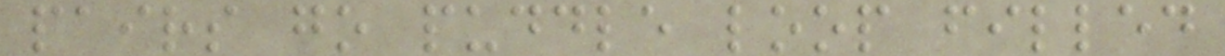pairs go puddle loop filled
